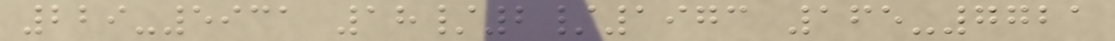229-5931 18/2/1973 165-7721
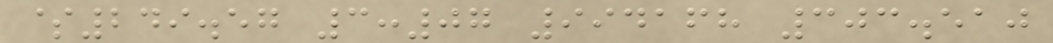$249.57 3:07 994168 303.510
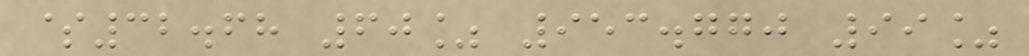$32.68 60% 953.770 99%
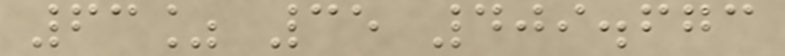63% 35 409.673
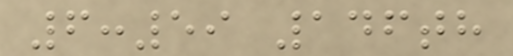6:59 146th
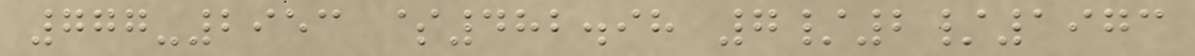777-2953 $482.98 7/2/1973
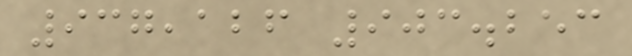937,126 903.253
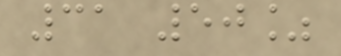31 50%
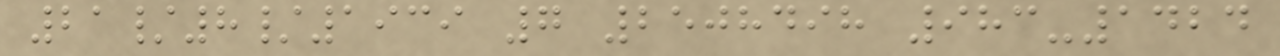21/8/1939 7 2508498 983-1424
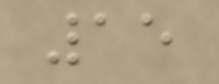15
